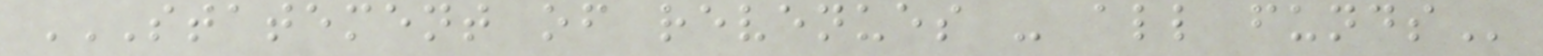STATEMENT OF REVENUES - ALL FUNDS
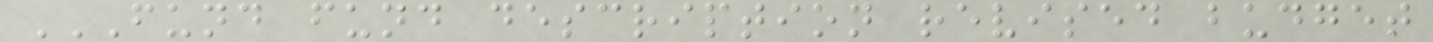FUND FUND DESCRIPTION REVISED BUDGET
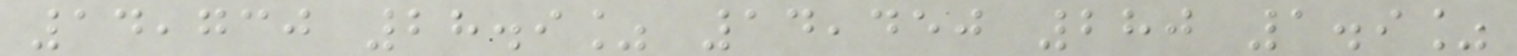14,730 28.9% 14,450 280 1.9%
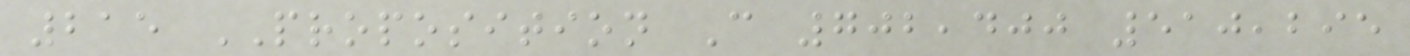215 PROPOSITION C 702,400 510,295
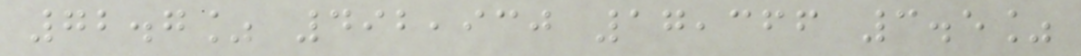72.7% 492,930 17,366 3.5%
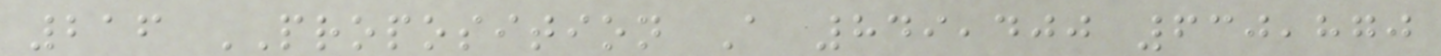216 PROPOSITION A 849,400 630,870
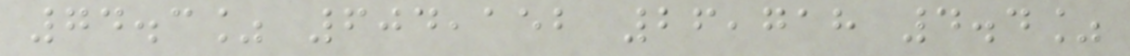74.3% 604,152 26,718 4.4%
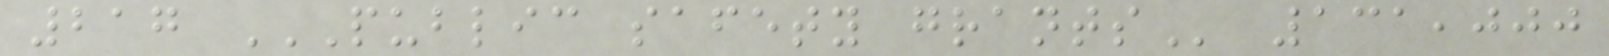217 PUBLIC SAFETY GRANTS 131,000
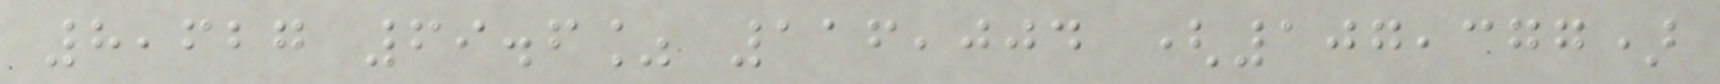8,627 69.6% 116,004 (107,377)
